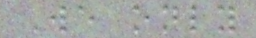We only
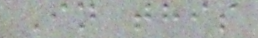In this
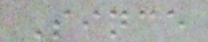Since
